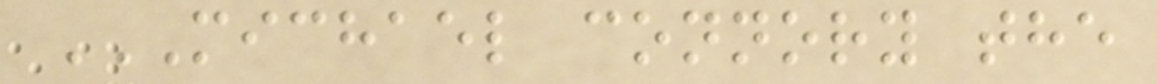MICHAEL CONNORY THE
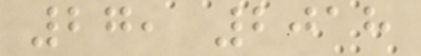27, 2018
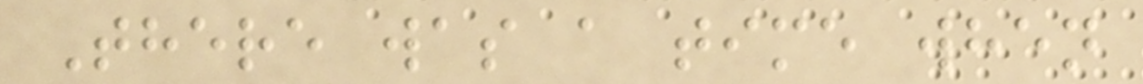There was a time when
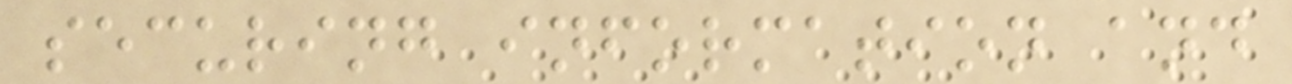securing information and
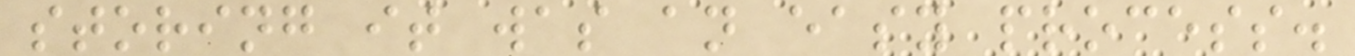storing it was an easy process.
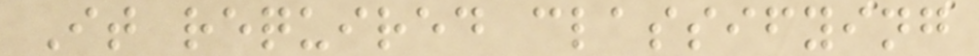It required classifying
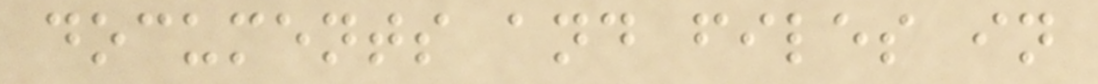documents and files in
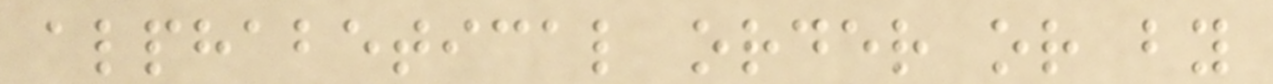alphabetical order or by
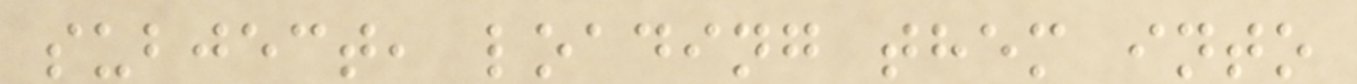subject, loading them into
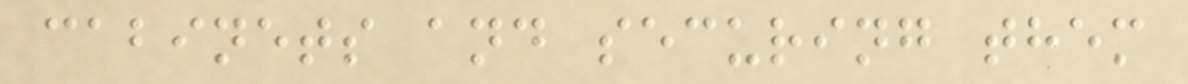cabinets and securing them
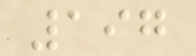197
